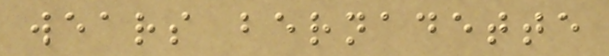wears bernadette
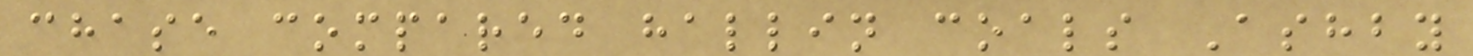chase compared hallin coals Ashby
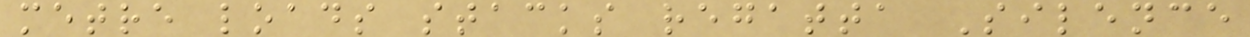metre loads stacks regatta Silence
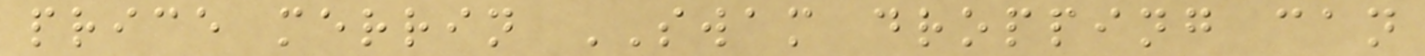price merrin SWAM dropping can
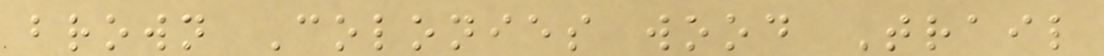brown Colonies wood Trail
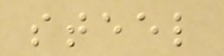steel
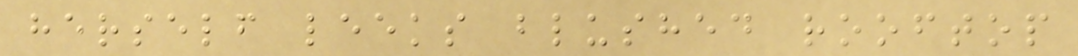herself leeks blushed rooftop
